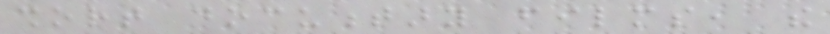short documentary films, the
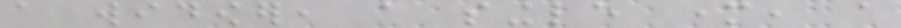a widower, a single mother, a
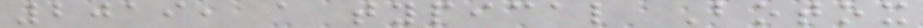2019, a typical Botox
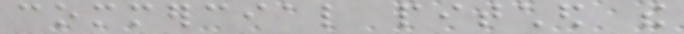commercial pitched the
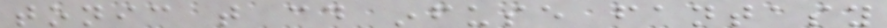tonic that could infuse fantasy
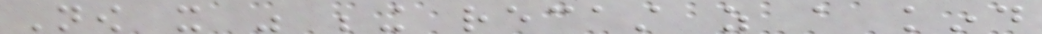Now it was being recast as a kind
